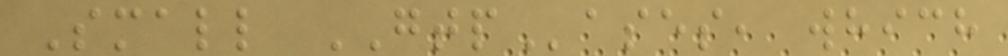Small GTPases, which
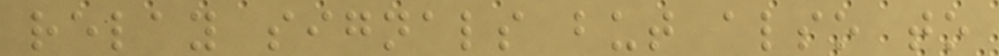relay signals but also to
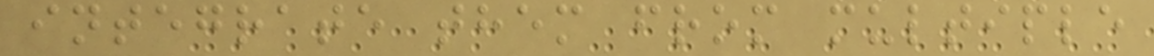integrate them from multiple
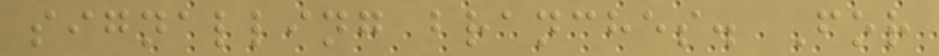signalling branches. For
